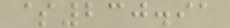$230.91
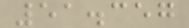51.357
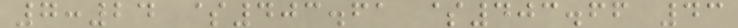7:24 $403.61 $403.66 43
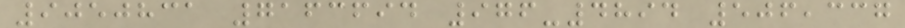9050831 7163694 976-4894 506,337
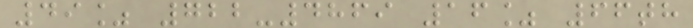49% 722-4869 16% 66th
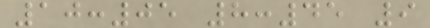10:05 8:45 9
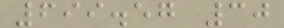699.57 30
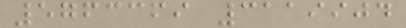5763369 3119904
